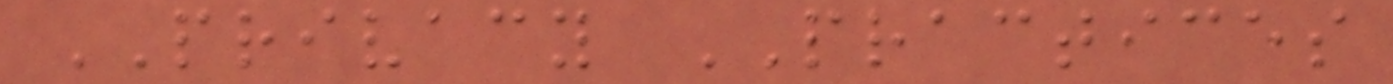PRIVACY PRACTICES
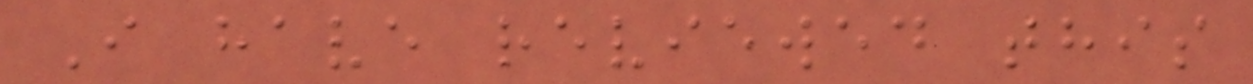I have reviewed this
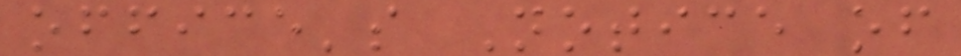office's Notice of
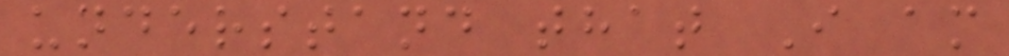understand that I am
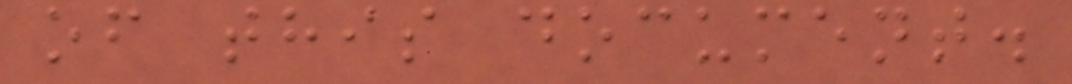of this document.
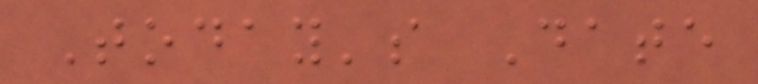Today's Date
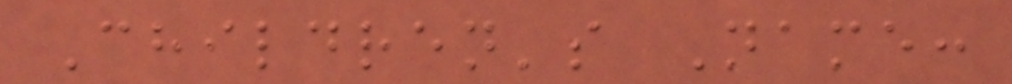Children's Name:
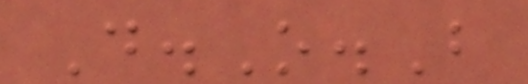D.O.B
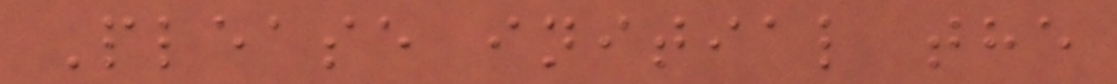Please initial the
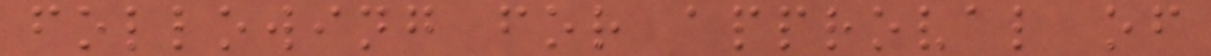following for approval of
